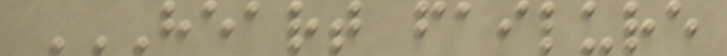HEART FAILURE
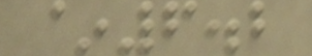~6.2
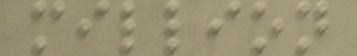million
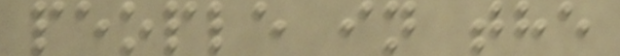people in the
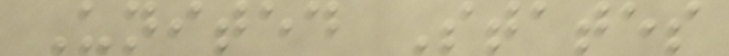United States
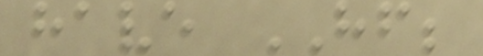have HF;
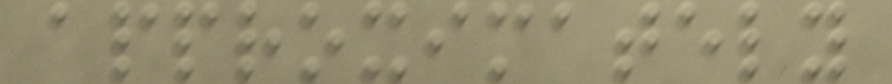approximately
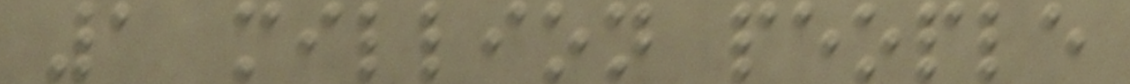1 million people
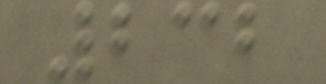232
